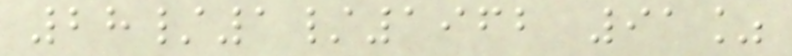28/1/1962 91%
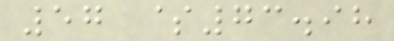57 $73.98
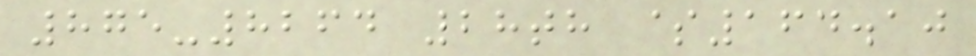875-8264 28th $164.10
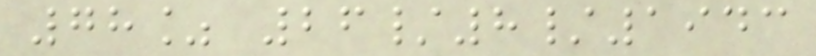78% 26/8/1943
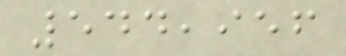544,956
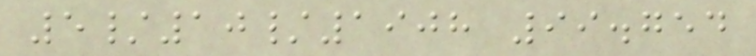5/10/1908 99.754
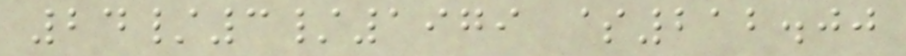24/3/1979 $212.00
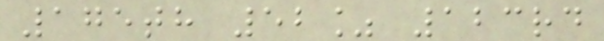175th 52% 123rd
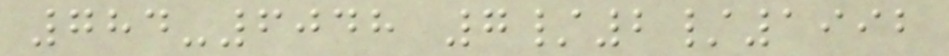784-6048 7/2/1992
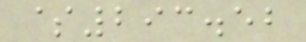$293.52
